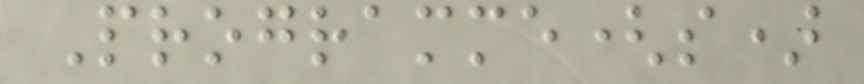Programme(s)
